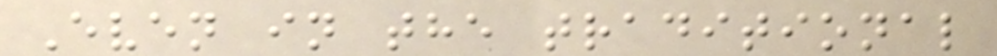Even in the traditional
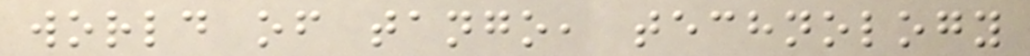world of tango, technology
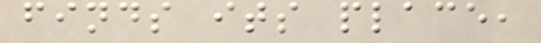finds its place,
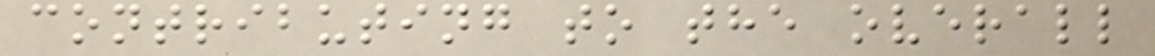contributing to the overall
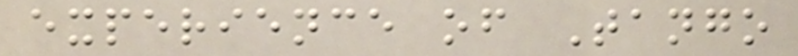experience of Tango
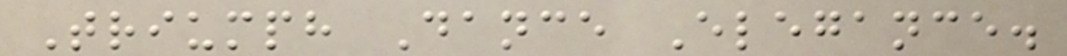Triumph Dance Elegance.
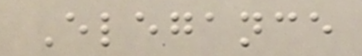Elegance
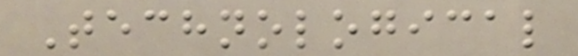Technological
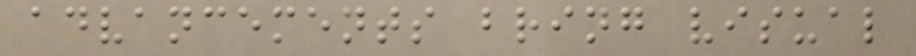advancements bring visual
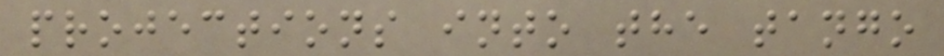projections into the tango
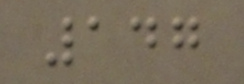147
